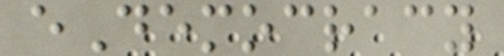eDemocracy
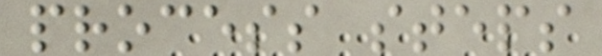process steps
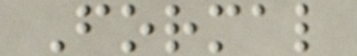Formal
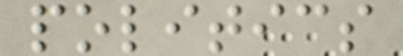politics
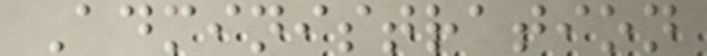Administration
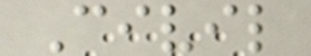Civil
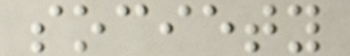society
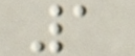1
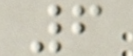6
